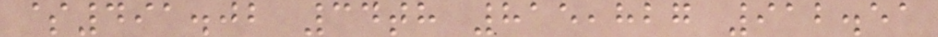$491.02 34th 815,827 912.51
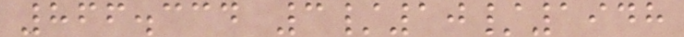866.334 3/10/1948
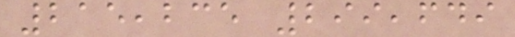215,235 299,649
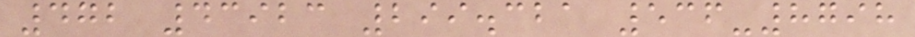472 43923 299.321 536-8798
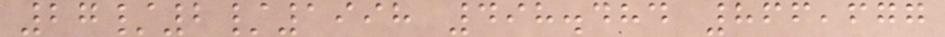27/2/1998 498.484 866,677
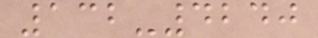132-4240
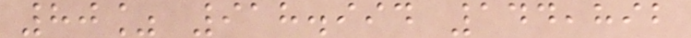80% 918.994 144,892
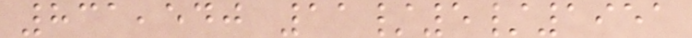831,540 11/5/1951
